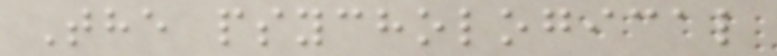The psychological
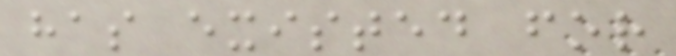has existed for
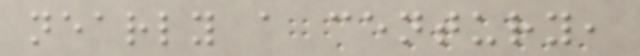nearly a century,
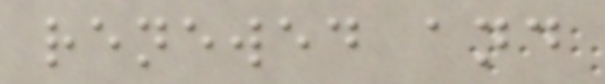renewed and
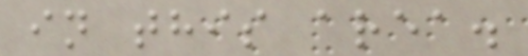in this area.
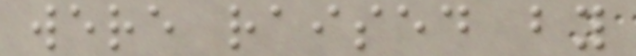were raised by
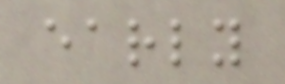early
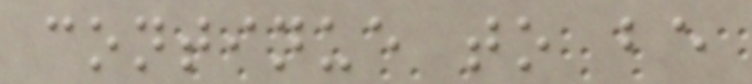continue to be
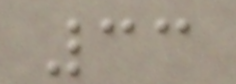33
